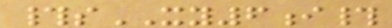#sXY6i#
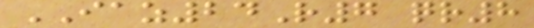IAZ24R7 qr8
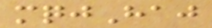mqjHaj
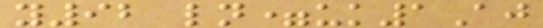y92 ln=uk1Aj
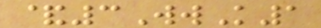&3WwK1
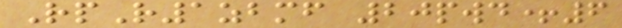RpR1zbmf 20pwd+6
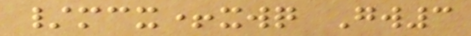/mcx+xwq Gw3
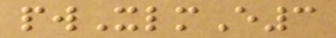pwXlmE3
